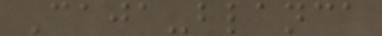Caja-blanca
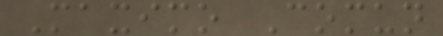Maximo Comun
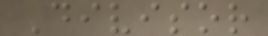Divisor
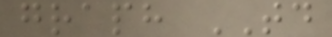graph TD
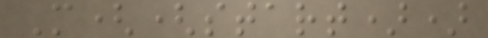M((start))
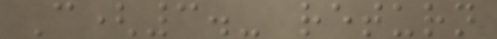C(3.- return
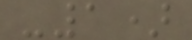-1)
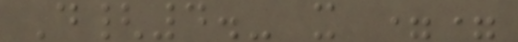D{4.- x ==
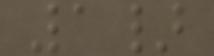1}
